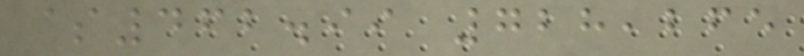$462.99 728,265
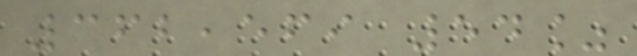362,569 54%
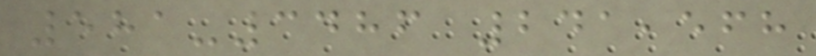581-3486 241,568
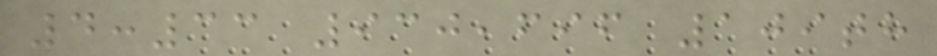4:33 930,696 109th
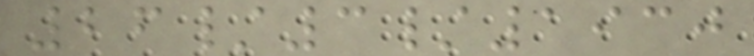26/3/1930
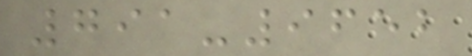791-9652
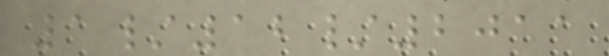1/12/2011
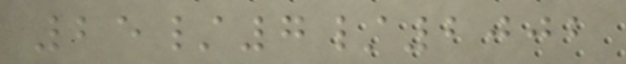25/7/2002
